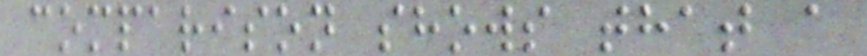comparison shows that a
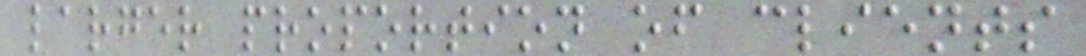larger proportion of clients
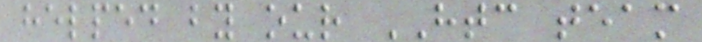helped by our HTC team
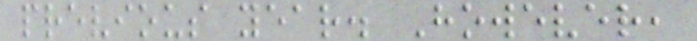previous year. However,
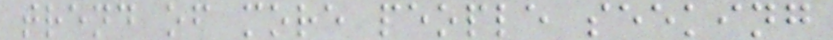trend of more people seeking
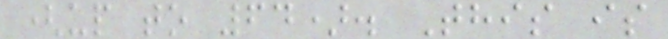(up to 64). This is
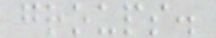groups.
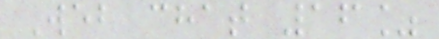Web chat 16%
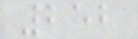252
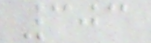303
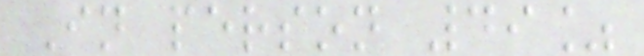In person 49%
